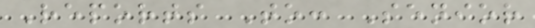Reports To: Senior
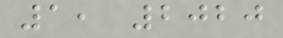1, 2020
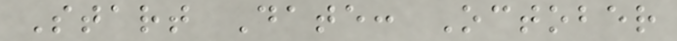Start Date: October
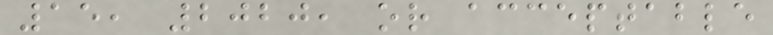15, 2020, or acceptable
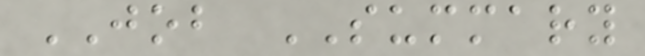JOB SUMMARY
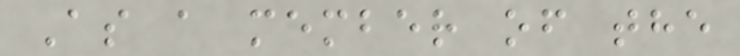As a member of the
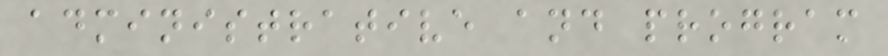administrative and program
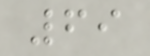69
